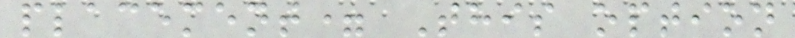placement= This option
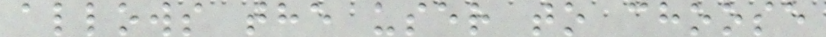allows the user to choose
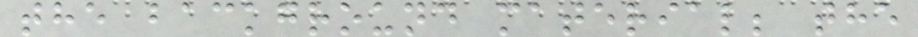the background material; the
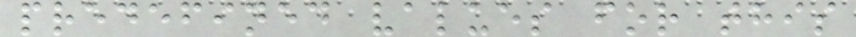predefined values for this
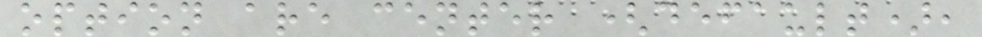option are center (default),
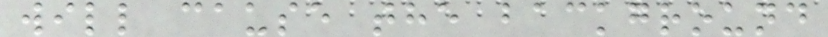will cause the background
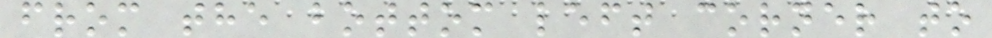from the bottom left corner to
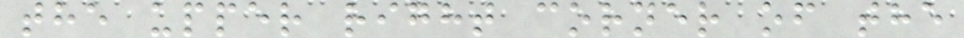the upper right corner of the
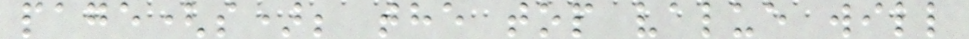page(s); the top value will
